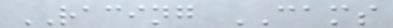RACING CAMS
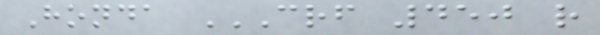Honda CRF 450 R
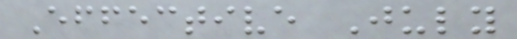Effective July
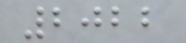2022
